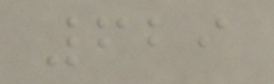629
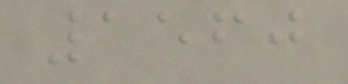1560
